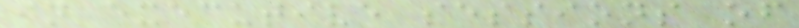in executive sessions of
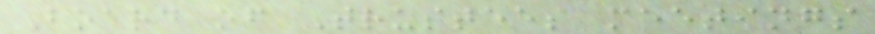Board of Trustees meetings
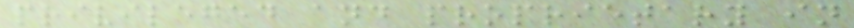privileged and proprietary in
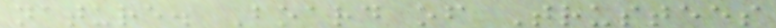nature. Board of Trustees
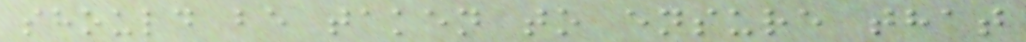should be taken to ensure that
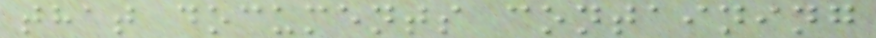that documents containing
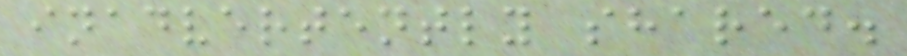inadvertently shared.
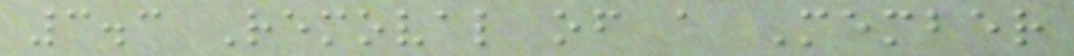3.3 Removal of a Member
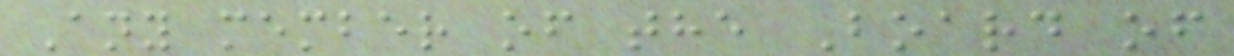Any member of the Board of
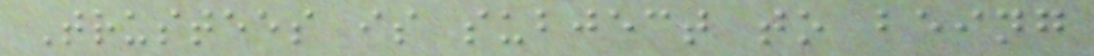Trustees is subject to being
